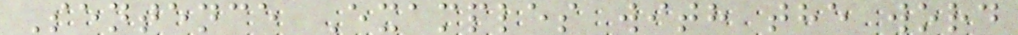Sentence Examples with the word
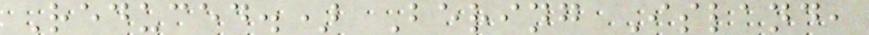Reduced.) Bering Island,
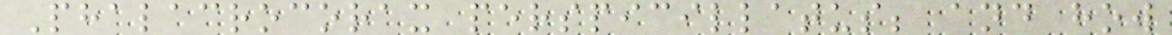Phalacrocorax perspicillatus; and how
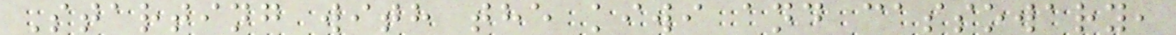Starting with the kiwi and cassowary,
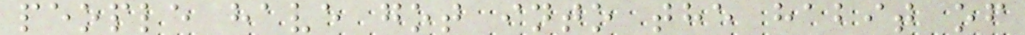people have got into the habit of
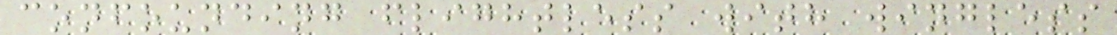confounding flightless with wingless
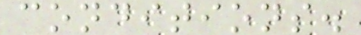conditions.
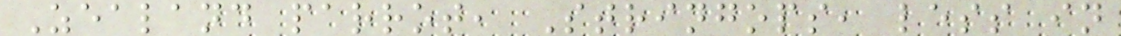Zealand parrot, Stringops, less in
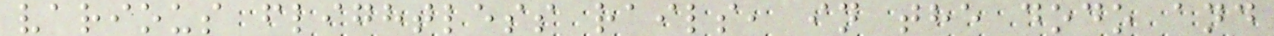various flightless rails, in the dodo and
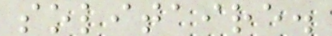solitaire.
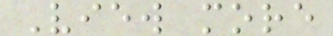View more
